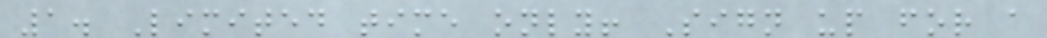1. Limited time only! Sign up for a
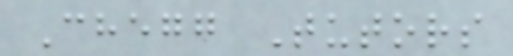Chegg Tutors
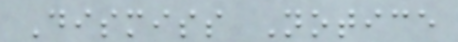Dismiss Notice
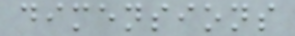dimensions
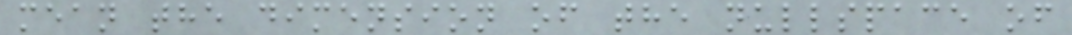mean the dimension of the nullspace of
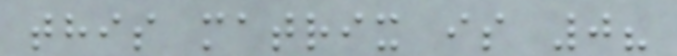this matrix is 0?
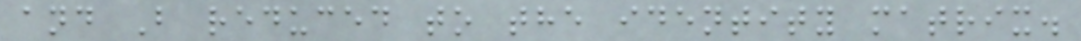and B reduced to the identity matrix.
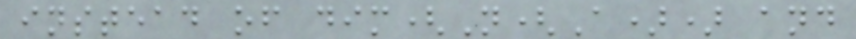instead of dim(N(A)) and
